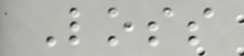Loss
